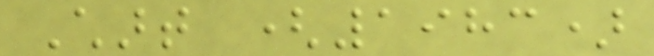Chart (1983)
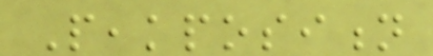Peakposition
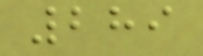289
